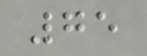75
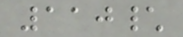110\
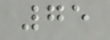75
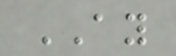AY
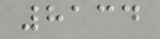8134
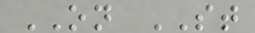ON ST
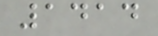1414
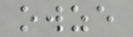owze
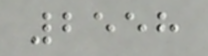2558
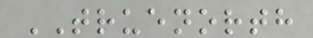TRUENORTH
